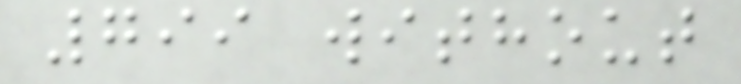799 without
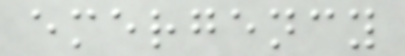emergency
